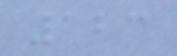123
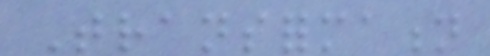Transformation
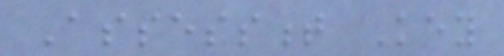Assessment Key
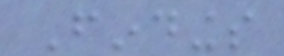Findings
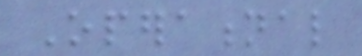Operational
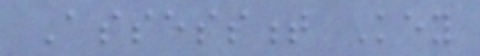Assessment Key
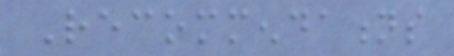Recommendations
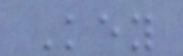Key
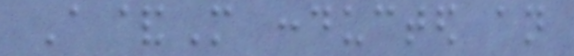A&M conducted an
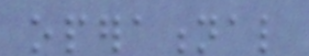operational
